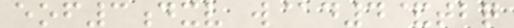eof3dxv w@d4&tbq
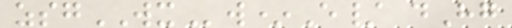zsgWXw*E/ dHg
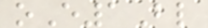oE1Bl
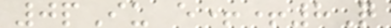0pIu e++8Q
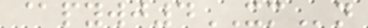@pywj4XMn
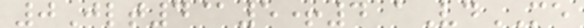0Jlt4@5+4 aVdME
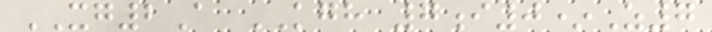XG2A KGH 7i0*Z7
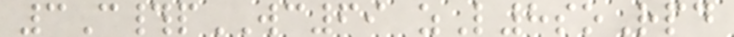3C#pWC69 zL8soRpd
